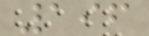196
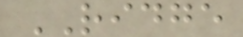RIDGE
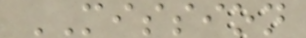MISSION
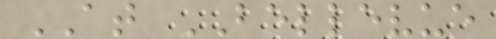AT BELLEVUE
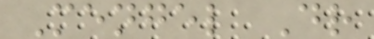Mengel Dr
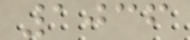1036
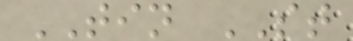TIN ST
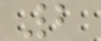2
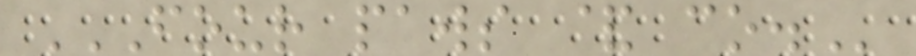FOUR PAWS & CO.
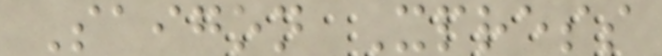Saigon Xpress
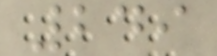249
